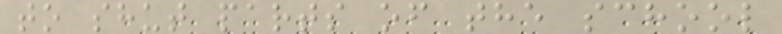to shut parts of the school
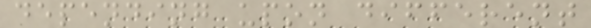depending upon different
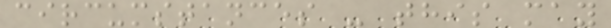circumstances - this may
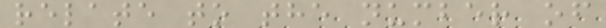relate to the number of
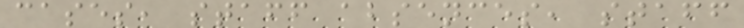cases, staff absences, staff
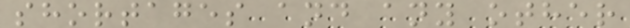shortages and any other
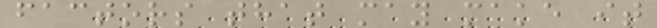factors that may make it
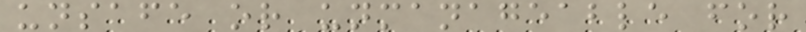unsafe or unmanageable for
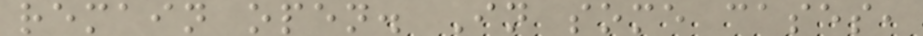remain open. In some cases,
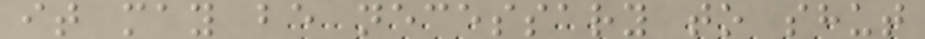it may be necessary to shut
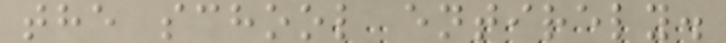the school entirely.
